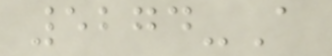5274-A
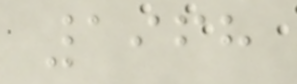1968
